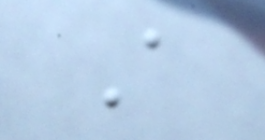A
